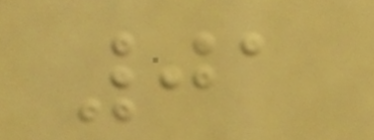01
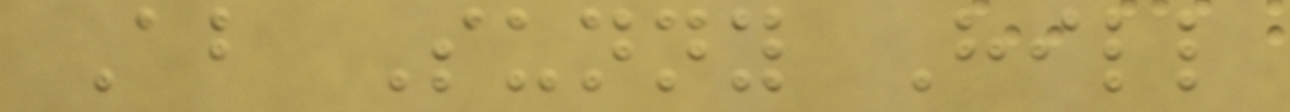About Sunny Hill
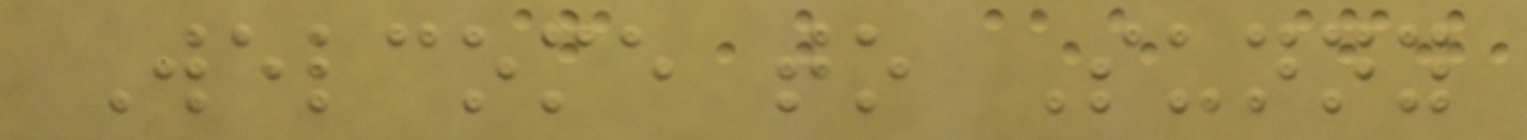Welcome to Sunny
